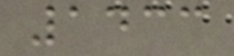1433
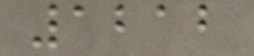1212
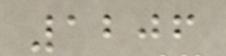1206
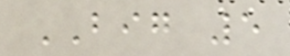BIG 5
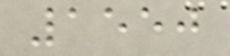1550
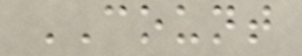COUNT
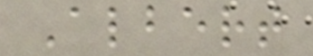Albert
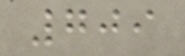709
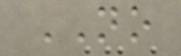NO
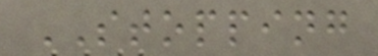STOPPING
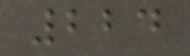224
